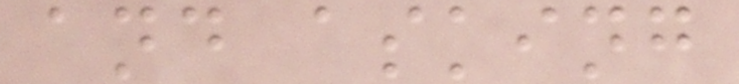and asking
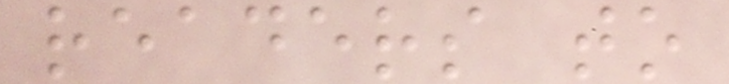readers to
